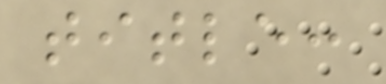title:
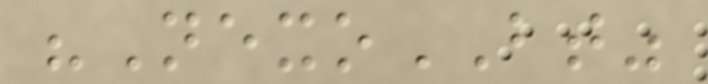"NexoBT"
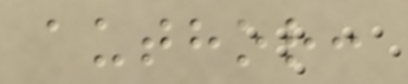author:
